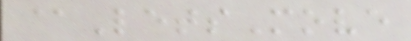@LetsMove
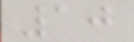10
